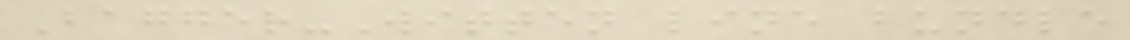Bagger-Witten line bundle
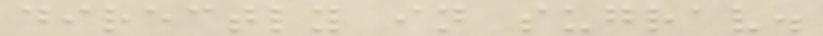directly in sugrav.
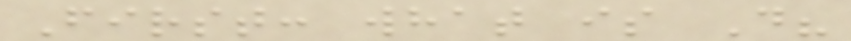First: what is D?
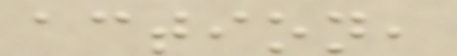action,
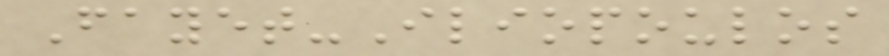Fayet-Iliopoulos
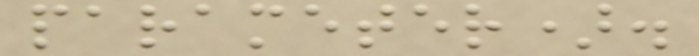parameter).
